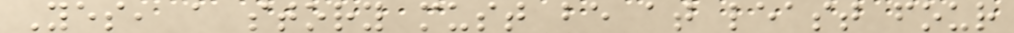Yes, a story must be at least four
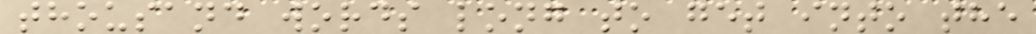thousand words long to get into the
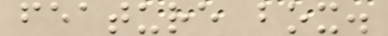feature box.
